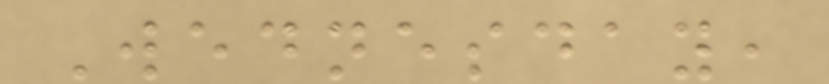Wednesday,
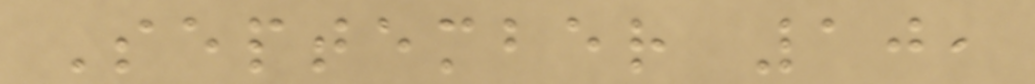September 10,
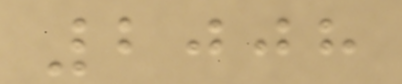2008
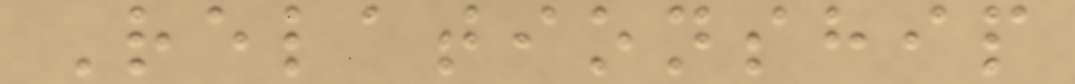Relationship
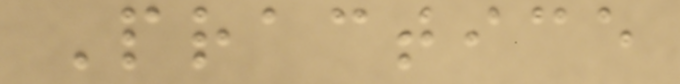Practice
